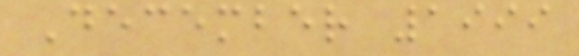December 1999
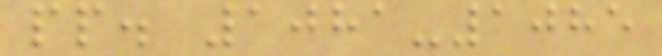pp. 1081-1085
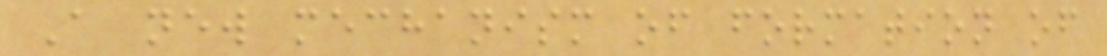A new mechanism of formation of
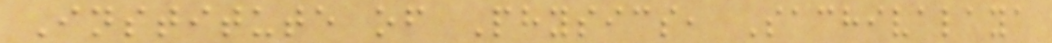Institute of Physics, Sachivalaya
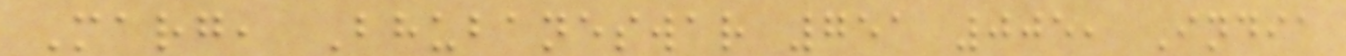Marg, Bhubaneswar 751 005, India
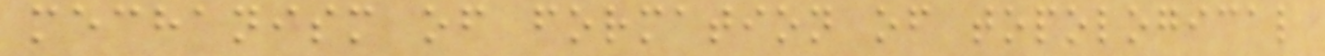mechanism of formation of topological
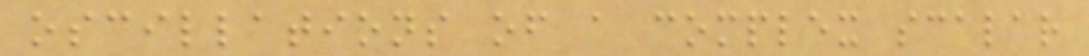oscillations of a complex scalar
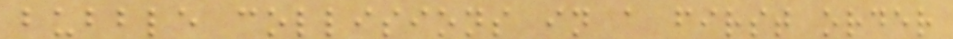bubble collisions in a first order
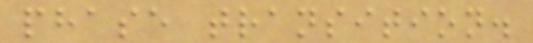phase transition.
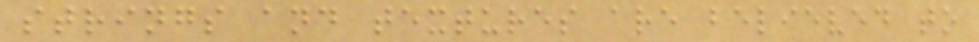strings and textures are believed to
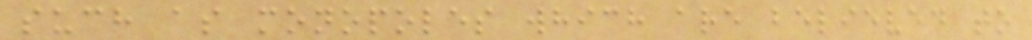such as monopoles which are believed to
